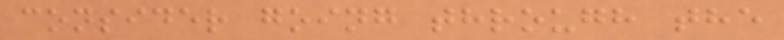consider going through the
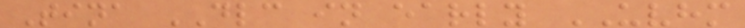Tina DLC in early UVHM
